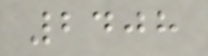2408
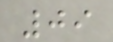09
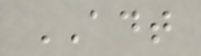ADT
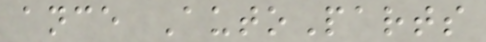ance AutoParts
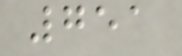751
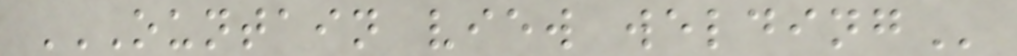OUNTAIN VIEW WELDING
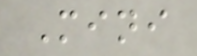Mini
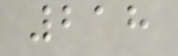218
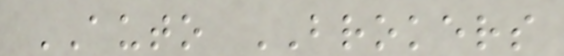AUTO BROKERS
